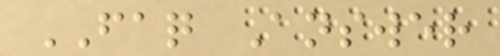FAQ Answer
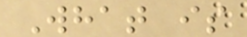What is
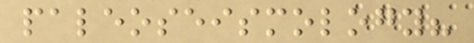paleoseismology?
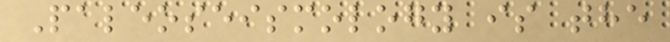Paleoseismology is the
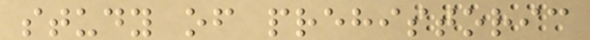study of prehistoric
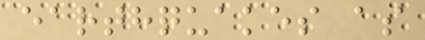earthquakes as
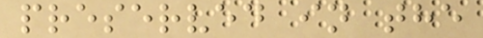preserved in the
